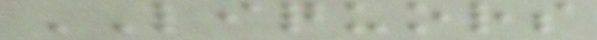LIQUORS
